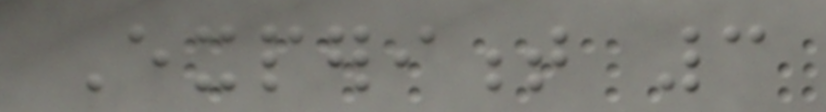Experiment 3
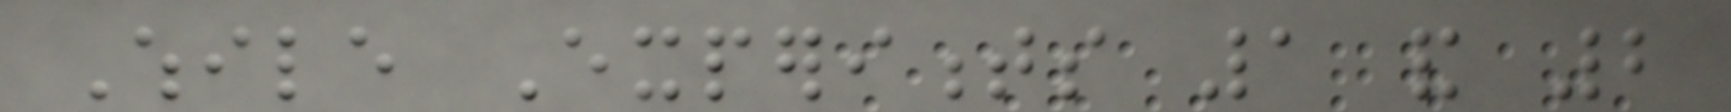While Experiments 1 and 2
